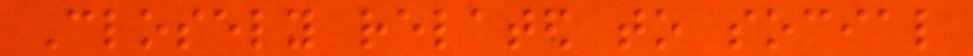Closely related to social
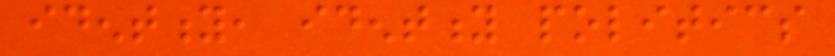identity, identity politics
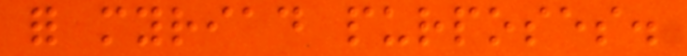for myriad purposes.
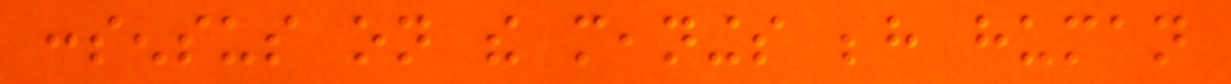consensus on the meanings behind human
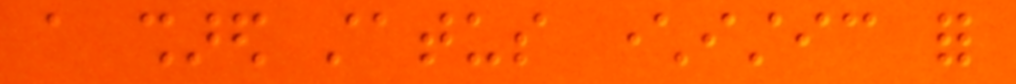a shared status characteristic for
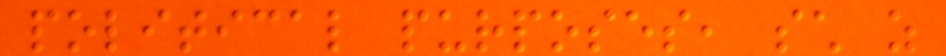political purposes, such as
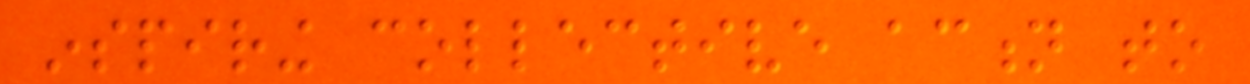inspiring collective action to
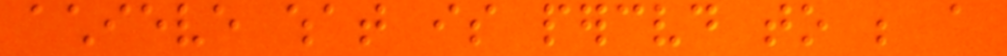achieve what is perceived to be a
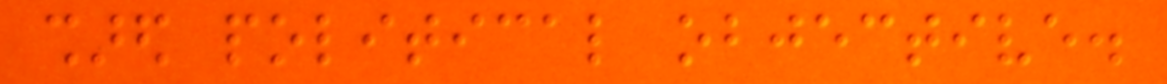shared political objective.
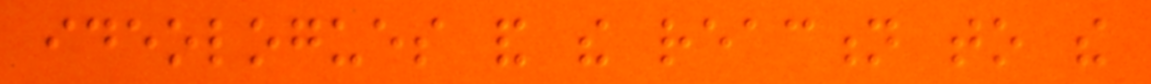ideologues and the reaction to the
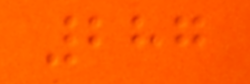287
